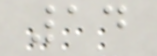14
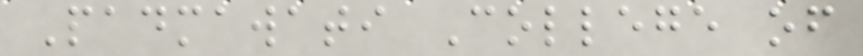Padmawati College of
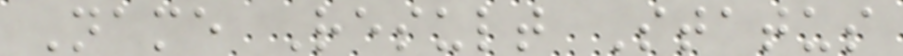Name Result Status
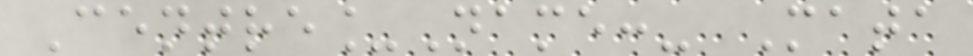Centre_Name:- Mata
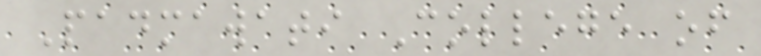Padmawati College of
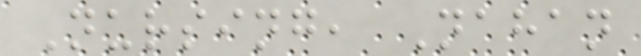Nursing, Nahan
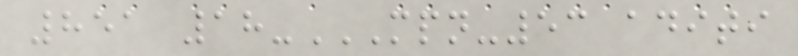851 18-MPN-53 ADITI
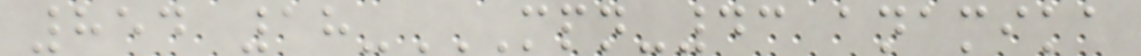854 18-MPN-43 ANAMIKA
